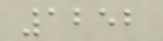1252
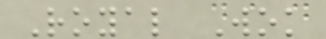Royal Wok
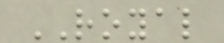ROYAL
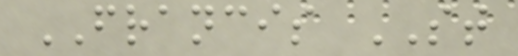FRANCIS ST
